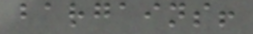bargains!
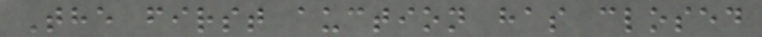The first auction has closed
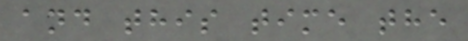and this time the
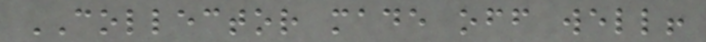COLLECTOR made off well!
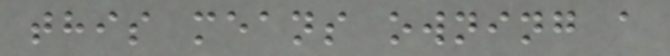this means owning a
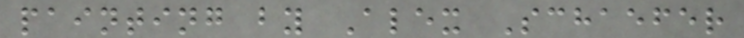painting by Alex Schaefer
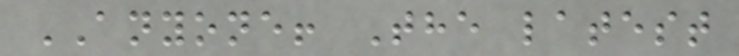ANYONE! The latest
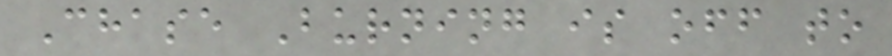Chase Burning is off to
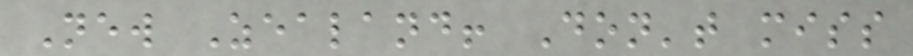New Zealand! Don't miss
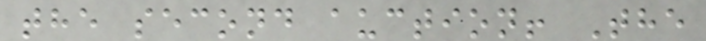the second auction! The
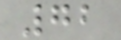72
